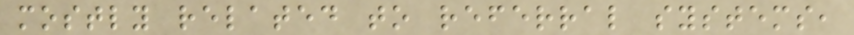mostly related to referral systems,
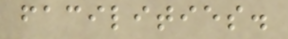facilities.
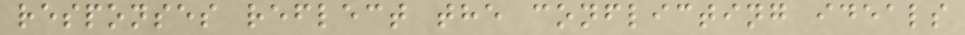responses reflect the conflicting ideals
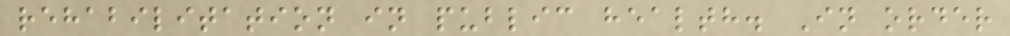rehabilitation in public health. In order
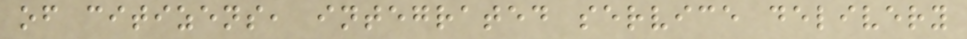of citizens, integrated service delivery
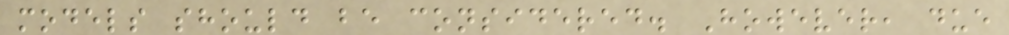models should be considered. However, due
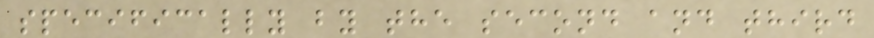specifically by the second and third
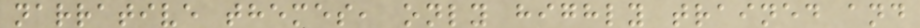narrative themes, only highly trained and
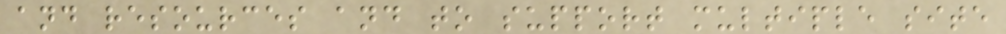and resources and to support multiple site
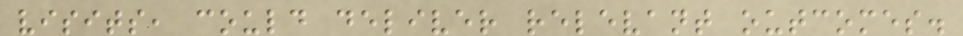visits, could deliver relevant outcomes.
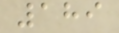189
